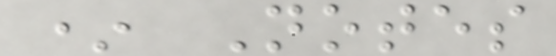* Notes
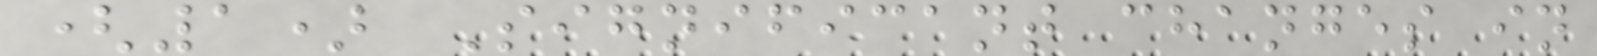(1) Significant changes in
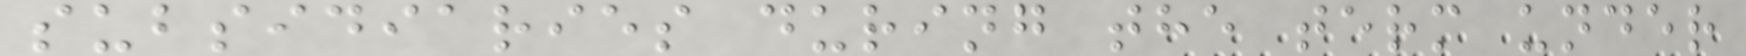subsidiaries during the term under
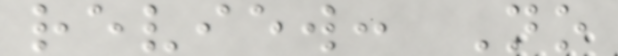review: No
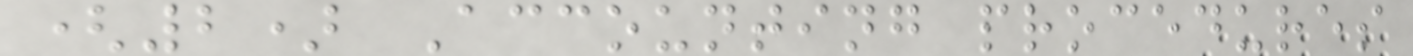(2) Accounting procedures
